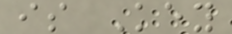is Key
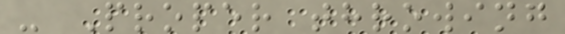- Proper throwing
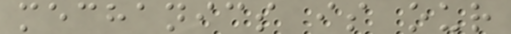mechanics is our
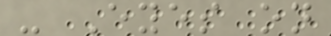- Eyes on
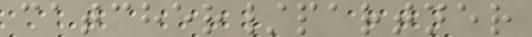catcher/partner
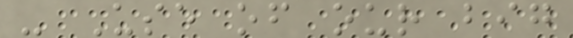- Use of our big
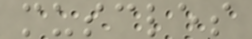muscles
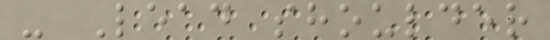- Lead shoulder
